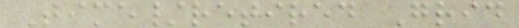Time/retired Grid
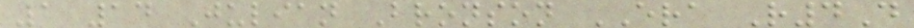1 14 Julian Bronson ERA R4D
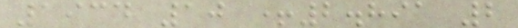1934 10 +2.891 2
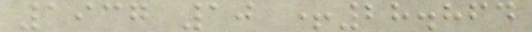1937 10 +28.864
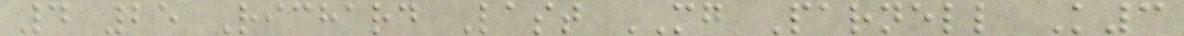4 25 Richard Last MG Parnell K3
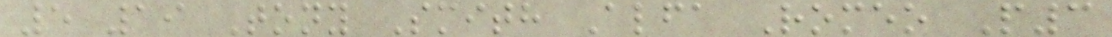5 19 Tony Smith Alfa Romeo P3
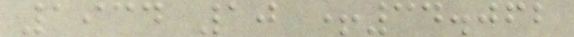1934 10 +34.062
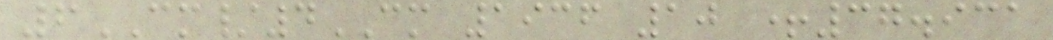6CM/4CM 1936 10 +37.931
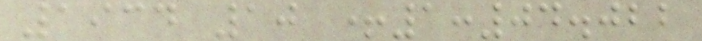1934 10 +1:04.022
